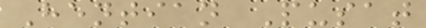Hentian Pusat
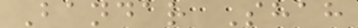Bandar Shah
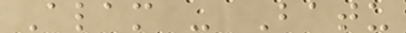Alam - Batu
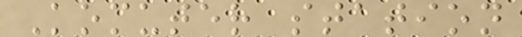Komuter station
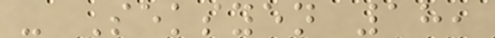- Seksyen 18,
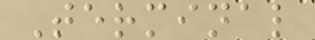Terminal
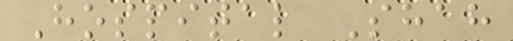Hospital Shah
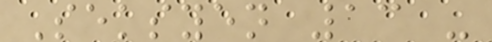Seksyen 13 -
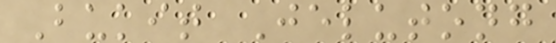Bukit Jelutong
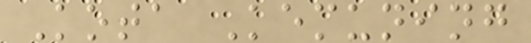Kota Kemuning
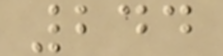244
